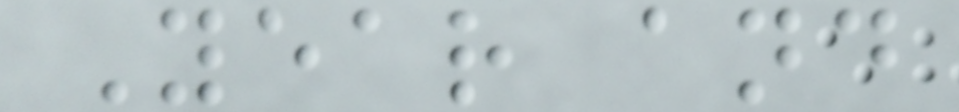Year and
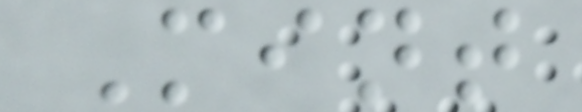Mint
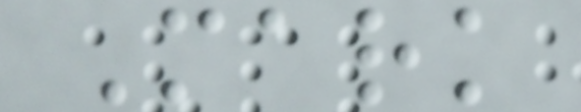Mark
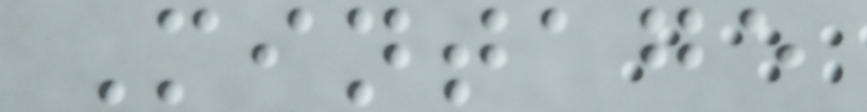Mintage
